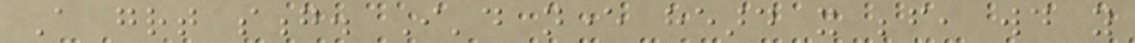A great song. I'd never heard it before, would you
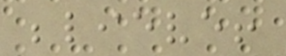believe!
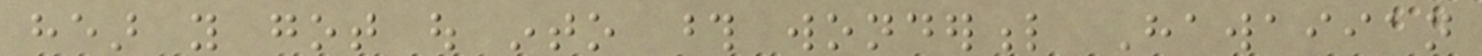hear you got out into those wonderful Hawaiian
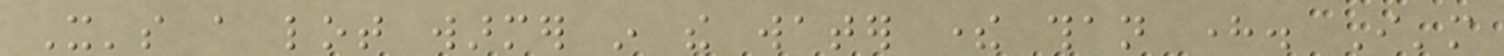It's a lot warmer in the water there than here. I'm
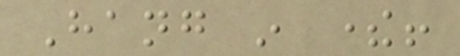Hang in there!
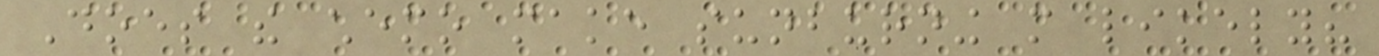Does the chemo make sunburning more likely?
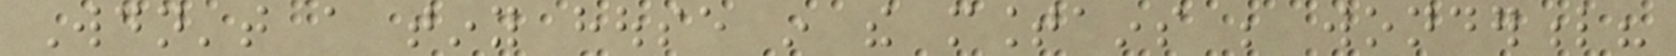Wouldn't a tiny house in the mountains be wonderful?
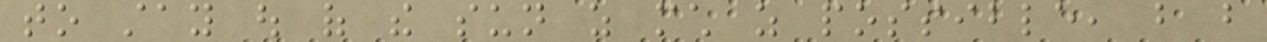to stay out of the sun as much as possible, but but
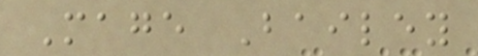Mage Bailey
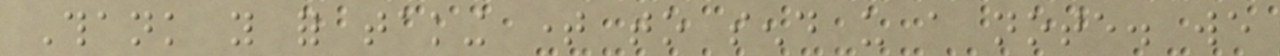Thank you for taking time to send us a note. we
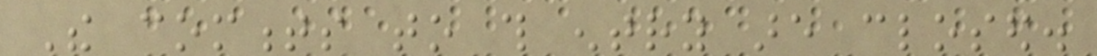The comments to this entry are closed.
